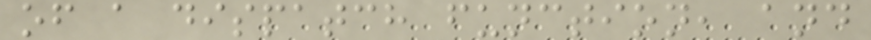of a dispatch function, and
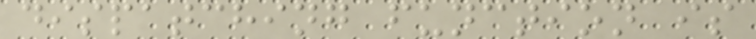dispatching function is
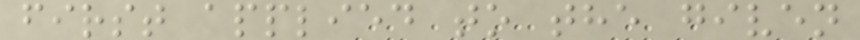first applied to the given
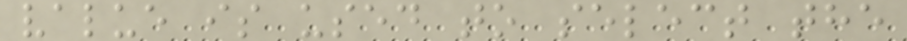value is used to select the
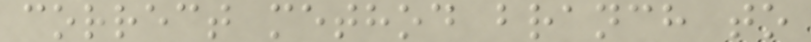correct method branch to
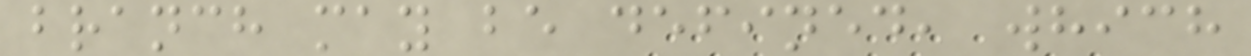branch may be defined, which
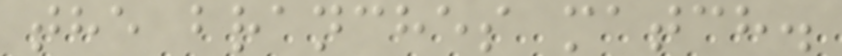the branches match.
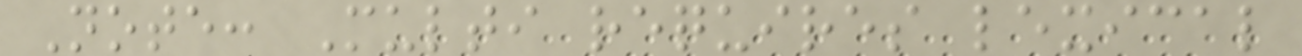Note: Multi requires lexical
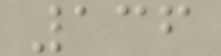136
